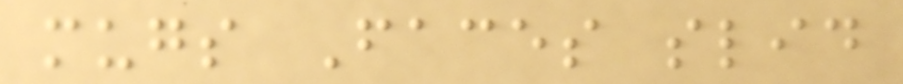mugs Faces slid
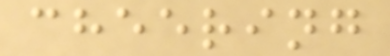cheering
